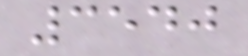3540
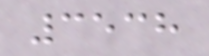3538
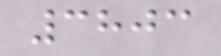3803
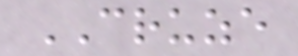CRUZE
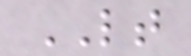LT
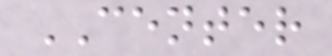CENTER
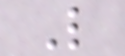L
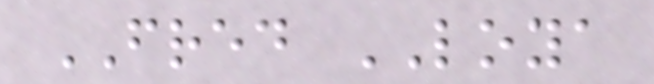FRED LOYA
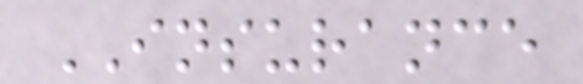INSURANCE
